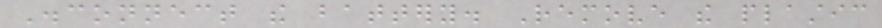Disconnect the battery. Remove the plastic
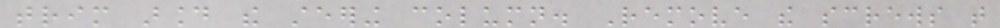trim around the steering column. Remove the screws that
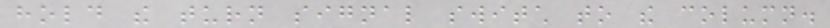hold the turn signal switch to the column.
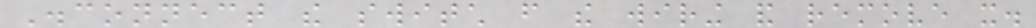Disconnect the switch from the wiring and remove it.
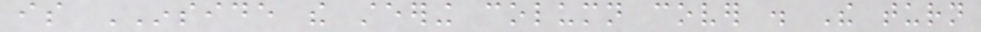is INSIDE the steering column cover . The turn
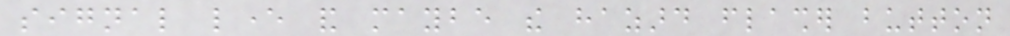signal lever and maybe the hazard flasher button
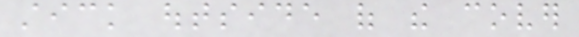stick outside of the cover
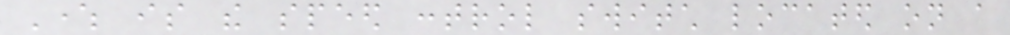Where is the speed control switch located on a
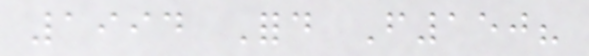1994 Ford F150?
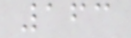163
